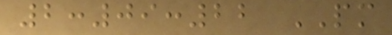2:09:22 PM
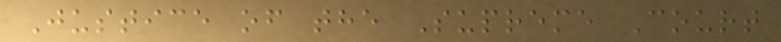Justice of the Supreme Court
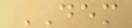DEM
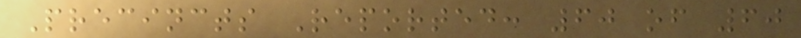Precincts Reported: 60 of 60
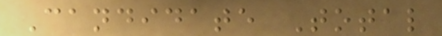Candidate Total
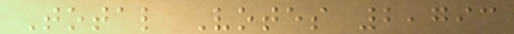Total Votes 2,793
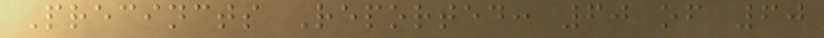Precincts Reported: 60 of 60
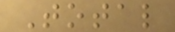Total
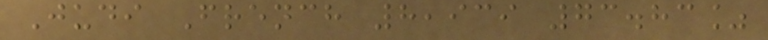Judi French 8,939 73.83%
